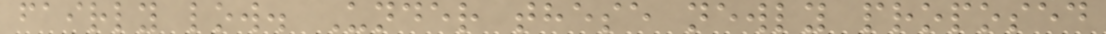fairly low. Under these newly proposed
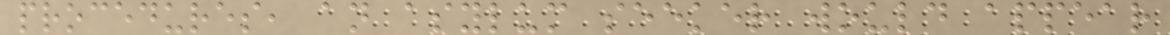procedures, an asylum seeker would appear
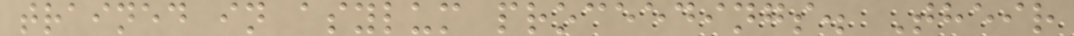trained in asylum proceedings. Their
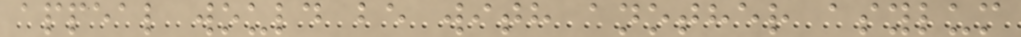appeal would be with another asylum
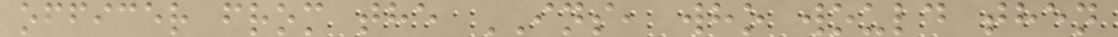officer from the INS, who would then
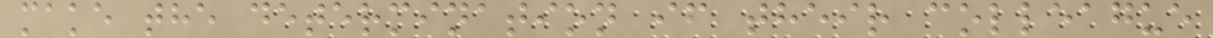make the determination if their colleague
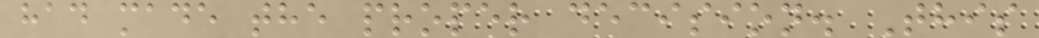had made the proper decision. This
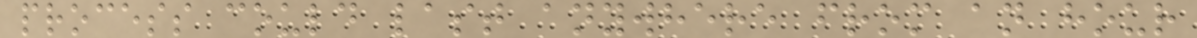process could last anywhere from an hour
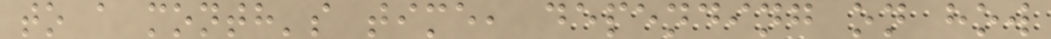to a month's time, depending on how
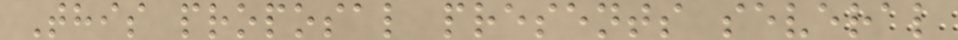This proposal presents several
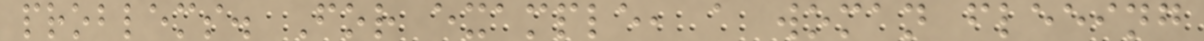problems. For example, a woman fleeing
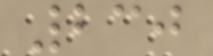230
